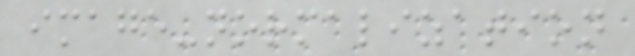image-normalization
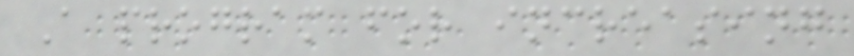A program for increasing
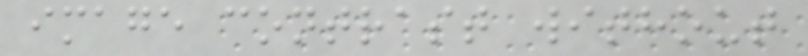image contrast without
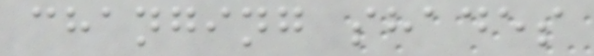changing shades
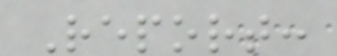Report:
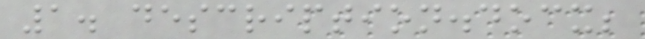1. description.docx;
